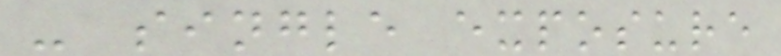- single exposure
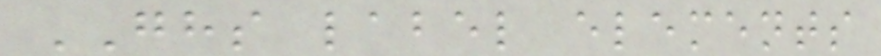GHS label elements
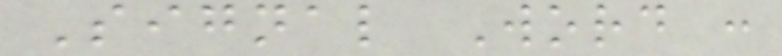Signal Word :
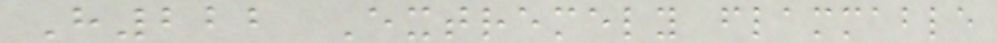H222 Extremely flammable
